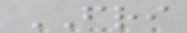FRI
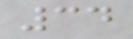34
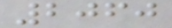2060
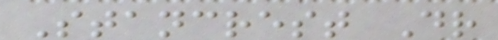Stancrest Dr
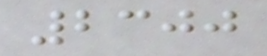2300
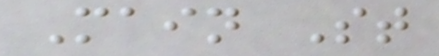Main St
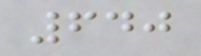640
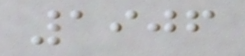1906
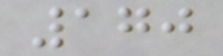170
